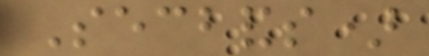Secbands)
